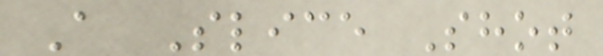A Slice Shot
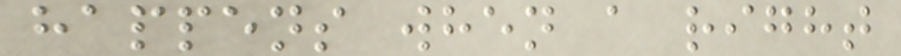happens when a right
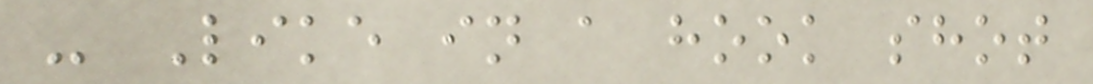- Like in a hook shot
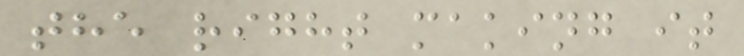the right making it
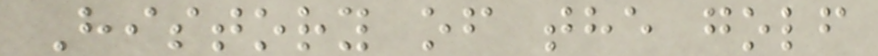History of the golf
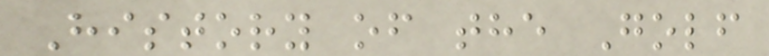History of the Golf
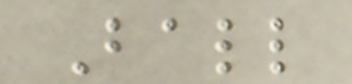Ball
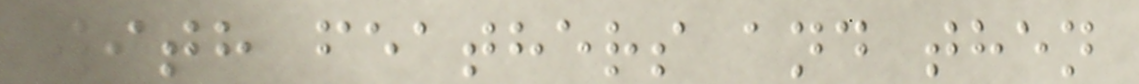with feathers and then
